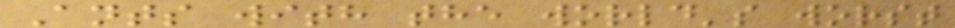Ants with the world's worst
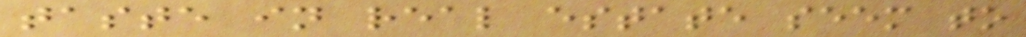taste in real estate seem to
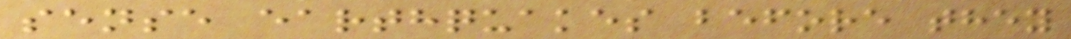sense earthquakes before they
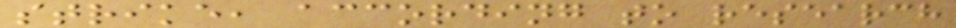strike, according to research
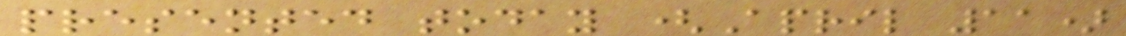presented today (April 11)
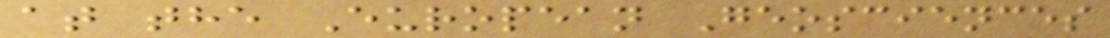at the European Geosciences
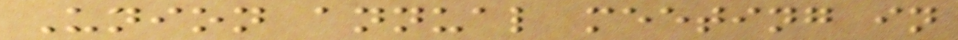Union annual meeting in
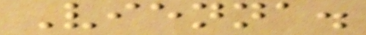Vienna.
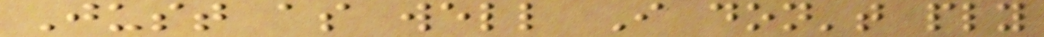Just as well I don't ply
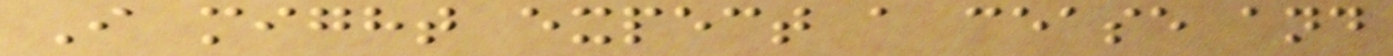I might expect a cease and
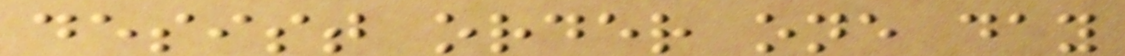desist order one day
